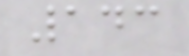143
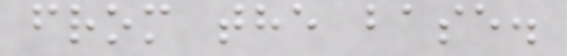from the base.
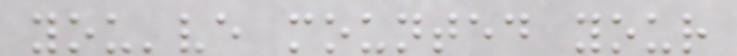you've mounted your
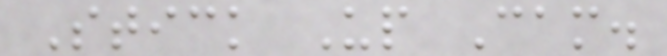Stick Up Cam.
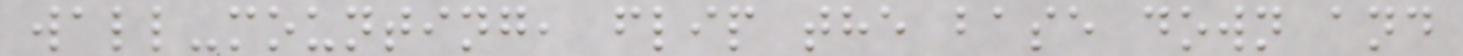wall-mounting, flip the base down and
